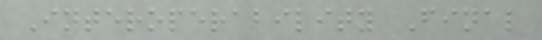Interoperability Final
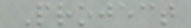Project
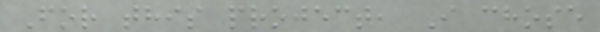For this project, I chose
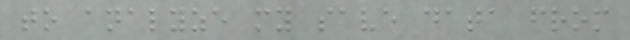to analyze my save data from
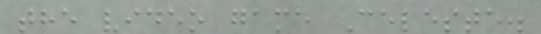the video game Celeste.
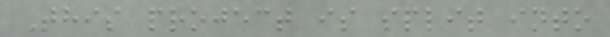This project is split into
